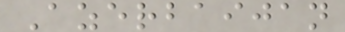Azerbaijan
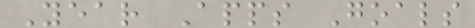Year Apps Goals
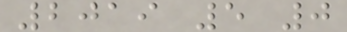2019 5 0
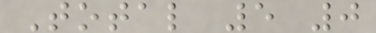Total 5 0
